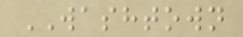WASHTOWN
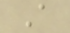A
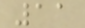11
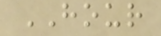HOUR
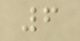6
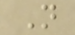N
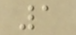1
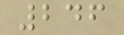246
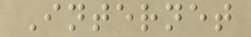Internet
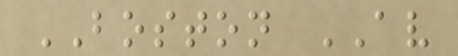BOSTON AV
